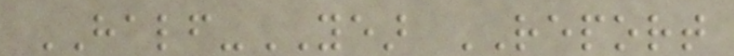HALF-YEAR REPORT
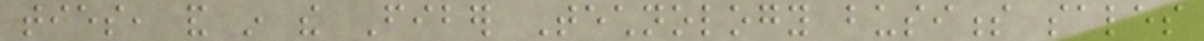ties, and in the Fiber Technology business sales
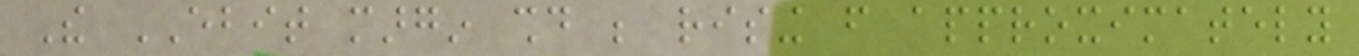The EBIT margin should be rising from approximately
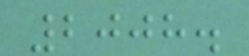2008.
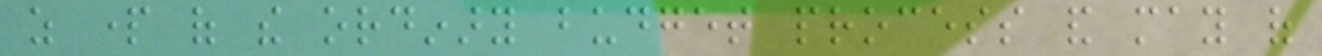as part of the ordinary budget process and may of
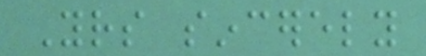Yours sincerely
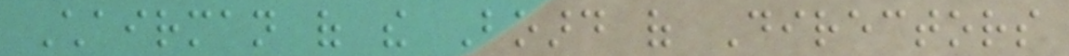Chairman of the Board of Directors
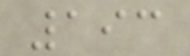193
